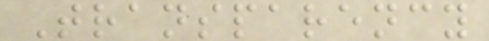Transparency
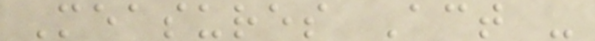Measures Act -
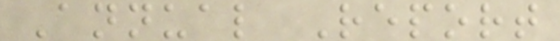Annual Report
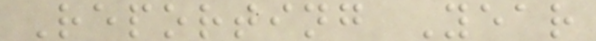Reporting Year
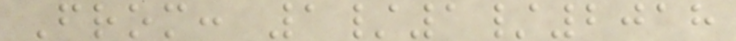From: 1/1/2018
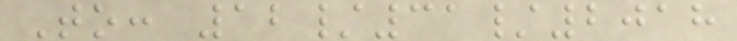To: 12/31/2018
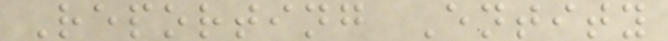Reporting Entity
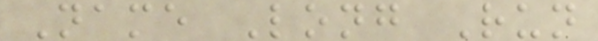Name Long Run
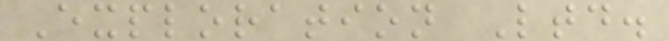Exploration Ltd.
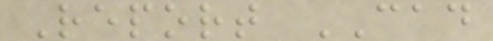Report CAD
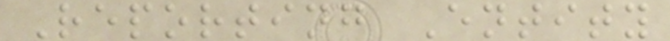Reporting Entity
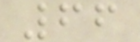66
